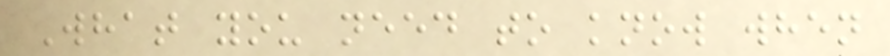What you need to know when
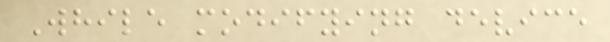While modifying device
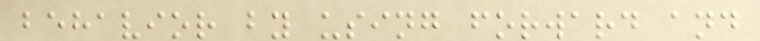behavior by using forward and
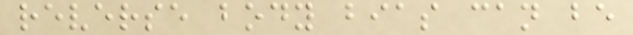reverse body bias can be
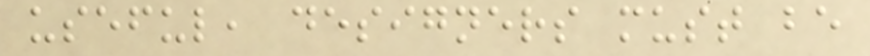useful, designers must be
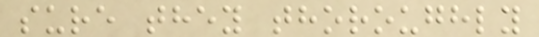sure they thoroughly
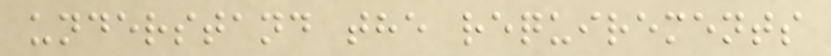understand the requirements
